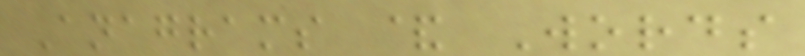Anagrams & Words
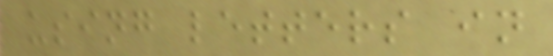using letters in
